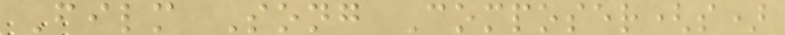Film Song Composer(s)
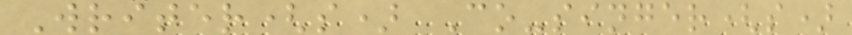Writer(s) Co-singer(s)
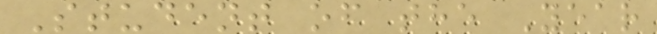Student of the Year
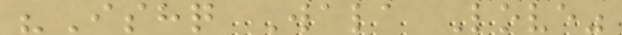"Ishq Wala Love"
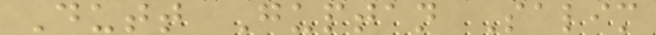Dutt Guptan Salim
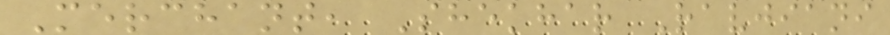Merchant, Shekhar Ravjiani
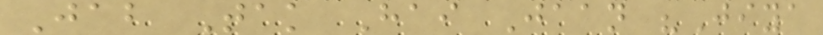Jab Tak Hai Jaan "Jiya
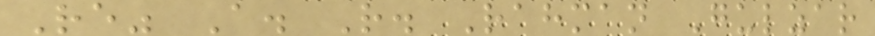Re" A. R. Rahman Gulzar
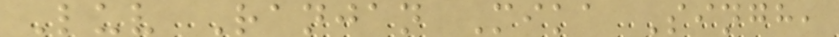Luv Ranjan Mika Singh,
